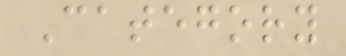Category
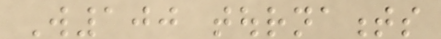W100 tournaments
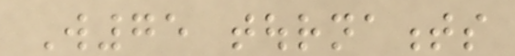W75 tournaments
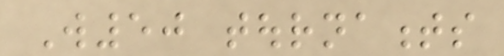W50 tournaments
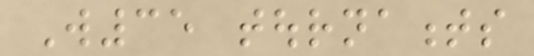W35 tournaments
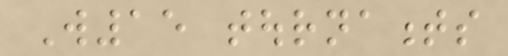W15 tournaments
